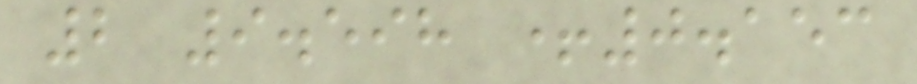2 9.598 +0.153
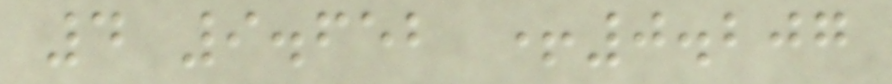4 9.652 +0.207
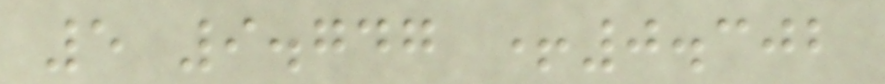5 9.747 +0.302
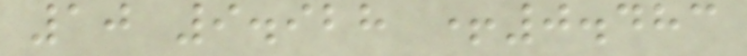10 9.928 +0.483
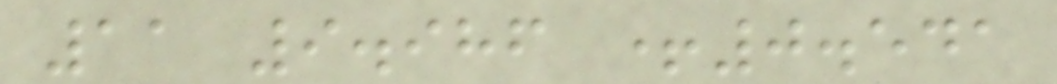11 9.986 +0.541
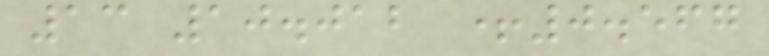13 10.012 +0.567
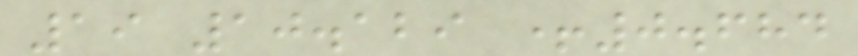19 10.129 +0.684
